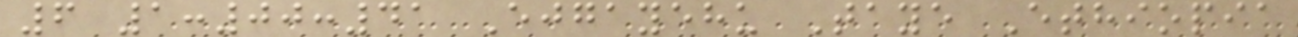6 1:00:41 Ejgayehu Taye Ethiopia
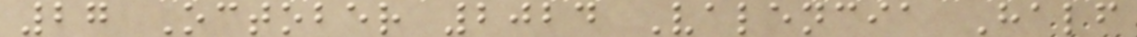27 October 2024 Valencia Half
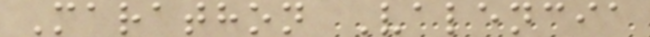Marathon Valencia
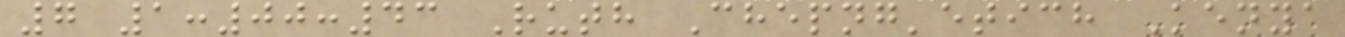7 1:00:43 Ruth Chepng'etich Kenya
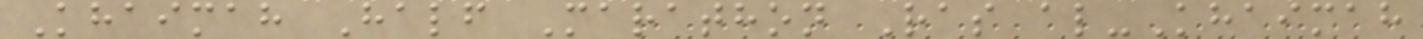Khaimah Half Marathon Ras al-Khaimah
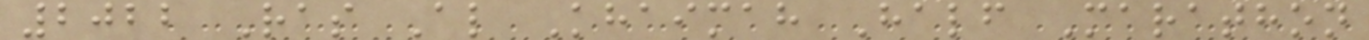2022 Ras Al Khaimah Half Marathon
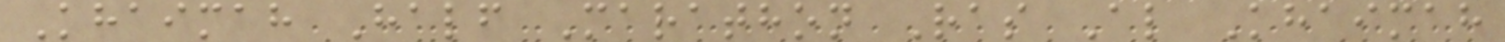Khaimah Half Marathon Ras Al Khaimah
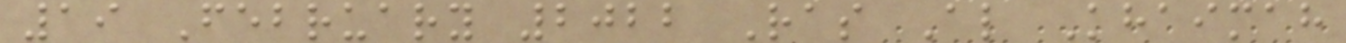19 February 2022 Ras Al Khaimah
